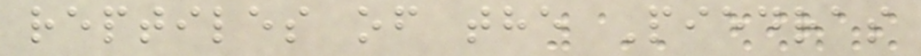reptiles of the Piedras
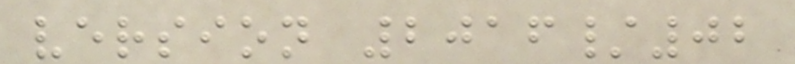version 2016/02
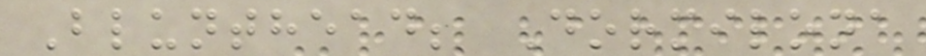Blunthead; Dormilona
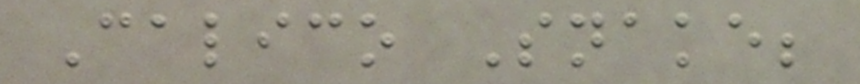Calico Snake;
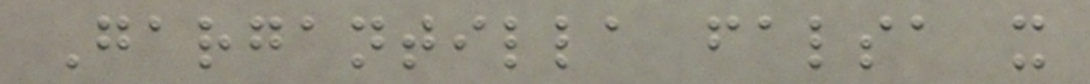Gargantilla falsa x
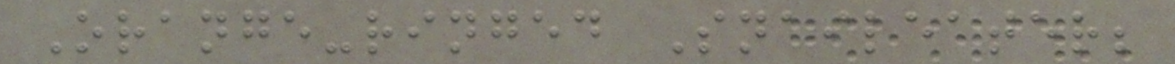Orange-ringed Snaileater;
